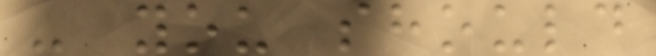- you should
